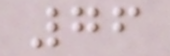76
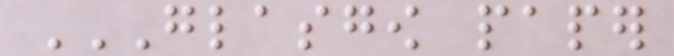GLASGOW PAPER
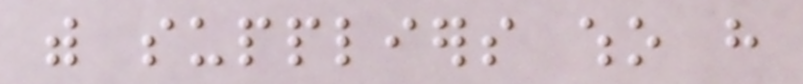with suppliers who have
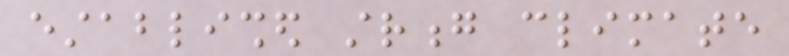established strong climate
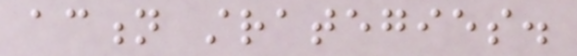action strategies.
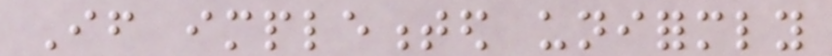If implemented uniformly
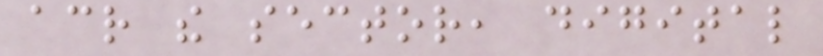across the sector, digital
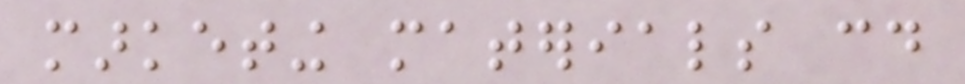marketing materials could
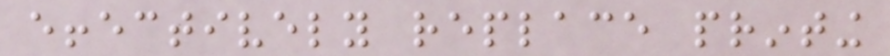effectively replace printing
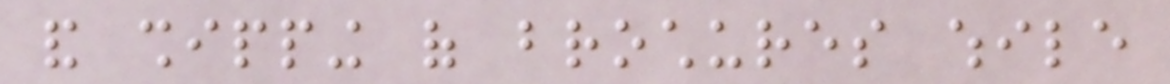and shipping of brochures while
